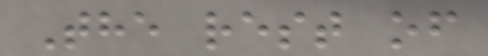The rest of
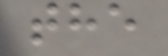the
